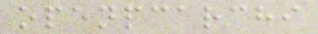openpcarchi
